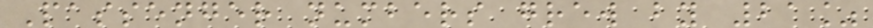Passenger numbers grew by 21%
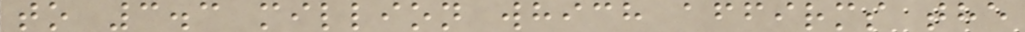to 3.3 million which affirms the
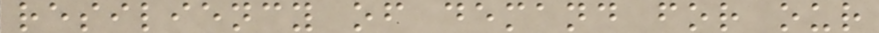resiliency of demand for our
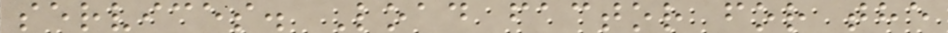services. Load factor for the
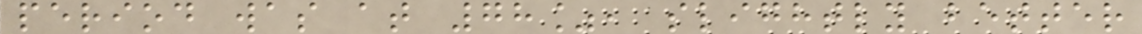period was at 78%, slightly better
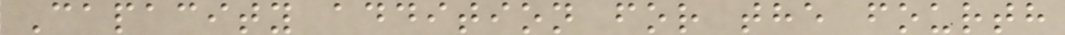Capacity addition for the fourth
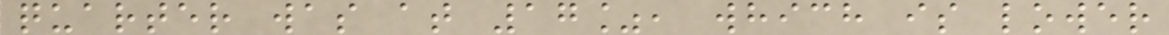quarter was at 17%, which is lower
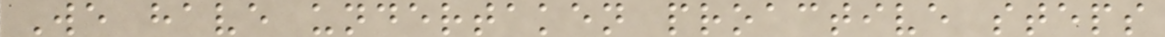We have undertaken proactive steps
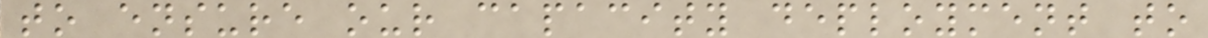to ensure our capacity deployment to
